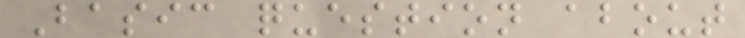Basic question about
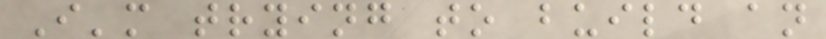I'm trying to build an
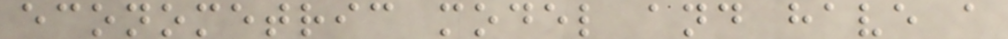econometric model and have a
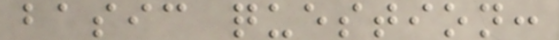basic question:
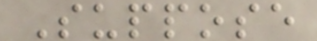Suppose
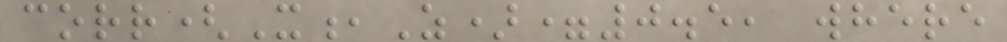corr(X,Z)=0.5, where
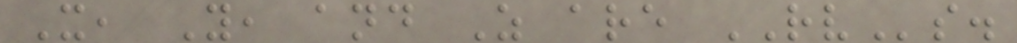X, Y, and Z are RVs.
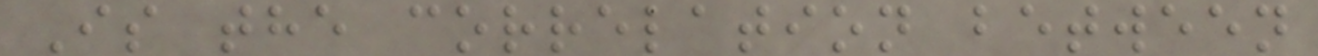Is the correlation between
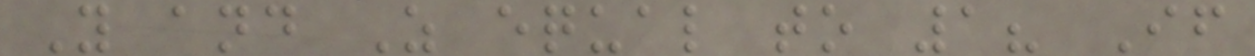Y and Z equal to 1? If
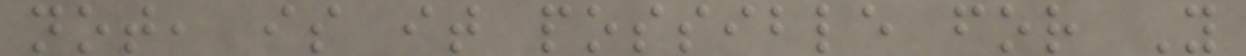not, is it possible for Y
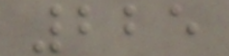225
